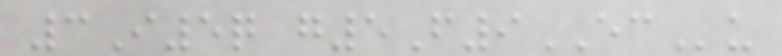3I5q g5F9ECu
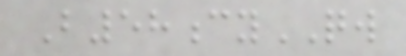B58cyQW
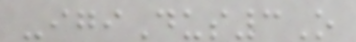-igiDus3O
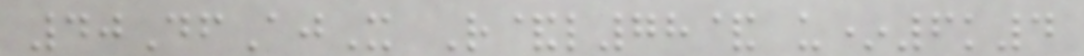40DfAjX R&l78& u*6k4
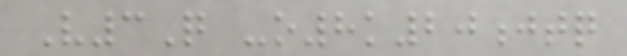V3Q -o8k20jtq
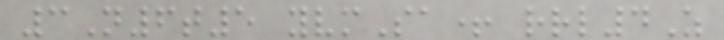3N6t5 yvmSa+ rrl4Z
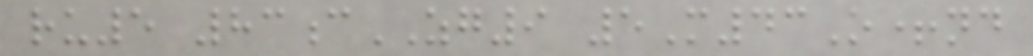ru5 83cZG9 5M43O+nd
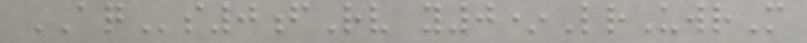AQs0fRv y0*LrUwrM
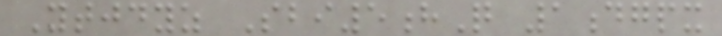Ytjdyz Sbi5hQ 1dgpx
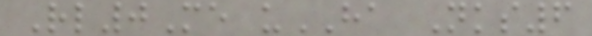Rl0Me uHA Nks6
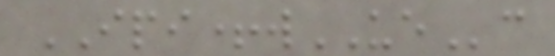IPI+wUEc
